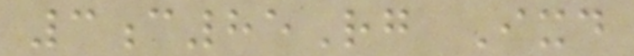3c85Rg Ixd
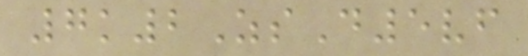7k2ZsD5vf
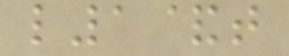l1&t
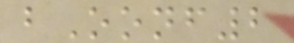bOonf2
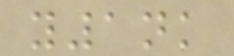y1nk
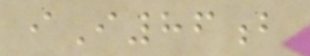iI86b
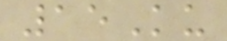15Ku
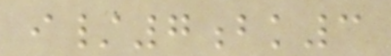i/7bk3
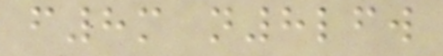f8m n8lfw
